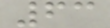63
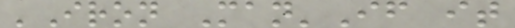'Iron Man'If it
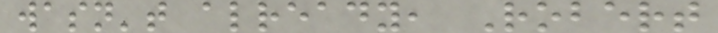wasn't already, Robert
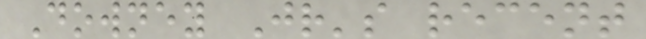Downey Jr's recent
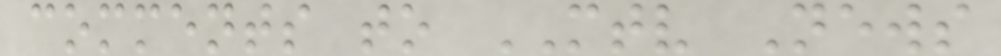comments to MTV News
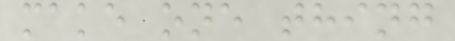make one thing
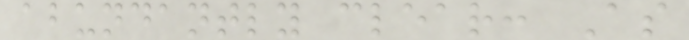abundantly clear: As
